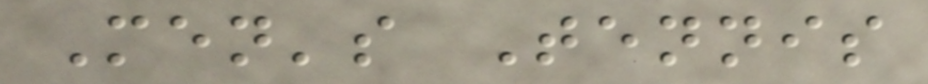Men's Tennis
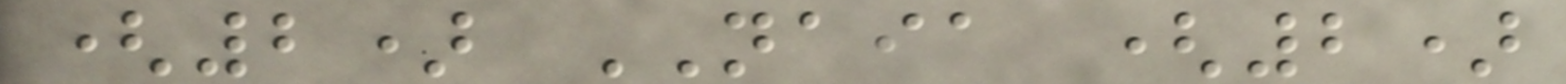(2) NAIA (2)
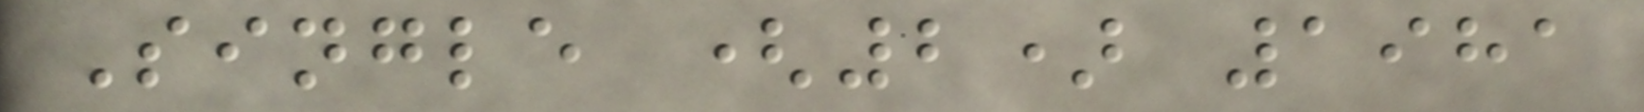Single (2) 1981
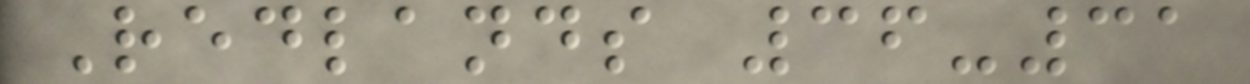Redlands 36-31
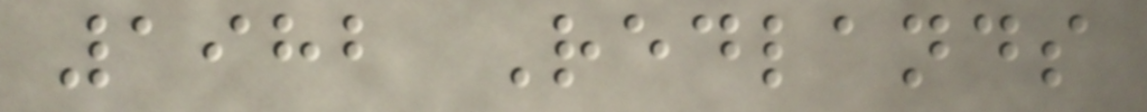1982 Redlands
